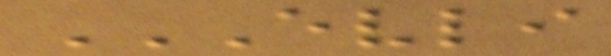EVLI
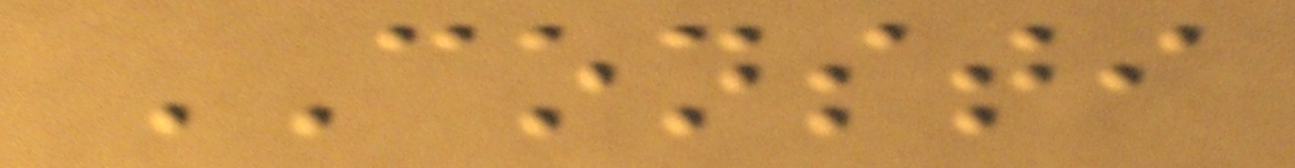CONSTI
